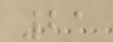21
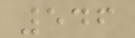546
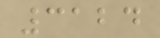3124
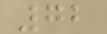72
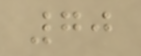70
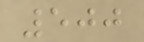500
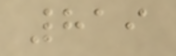819
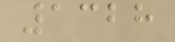1328
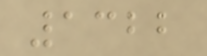1322
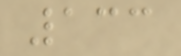133
